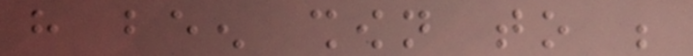have been shown to be
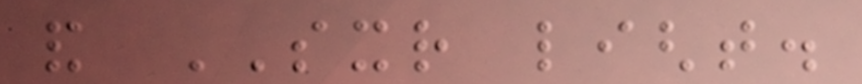and SXR light.
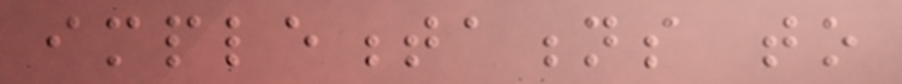implementations to
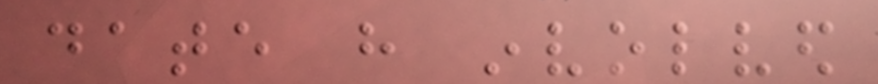date have involved
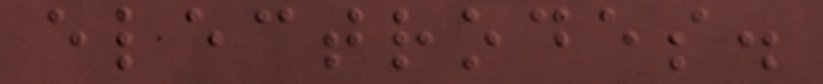electrodes.
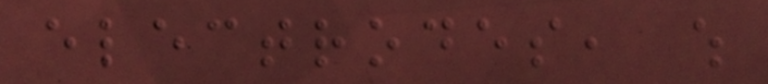electrodes, which
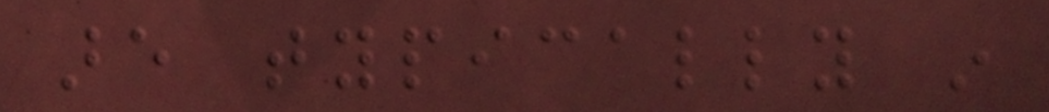are typically in
